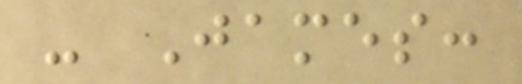- James:
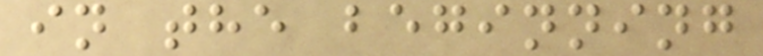in the beginning
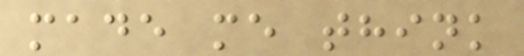made me think
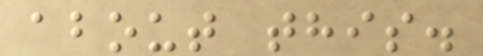about this.
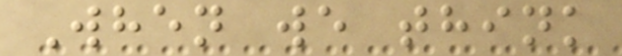When we think
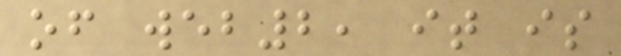of web2, it is
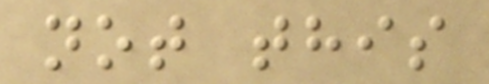not this
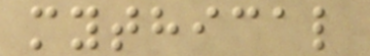mythical
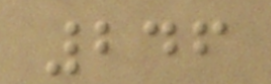246
